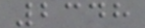2348
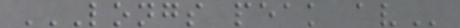LONGS PEAK AV
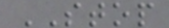STOP
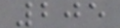205
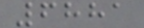6881
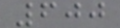600
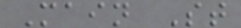Main St
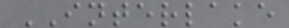INTERLAKE
